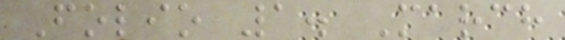Folio 1. March
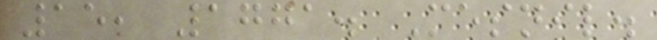15, 1771. Mesnil.
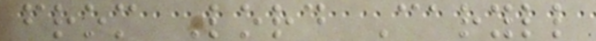from Lord Caryll
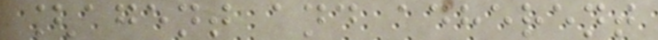[agent and adherent
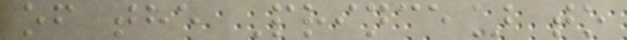of the Prince] to
